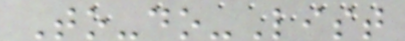To-do-List
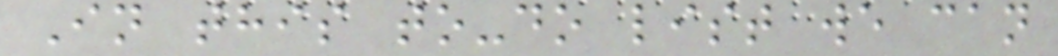In this to-do list we can
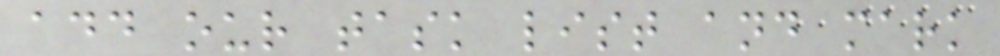add our task list and mark
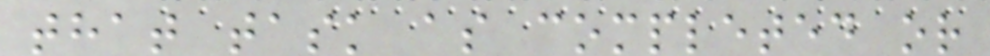that task as completed or
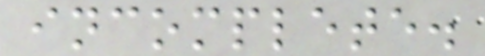incomplete.
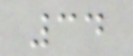34
